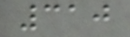310
